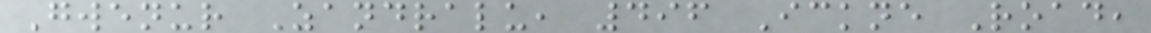Gwenur Zandralu, 496 Ickne Road,
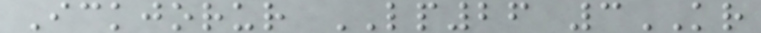Ickjorur LP26 3KR
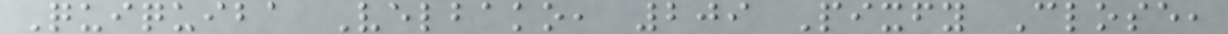Quiquiba Velbako, 209 Pixfy Close,
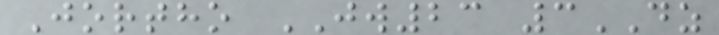Jortho JW23 3DZ
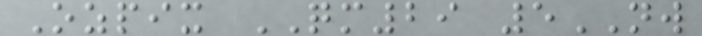Ozpix QM29 5NW
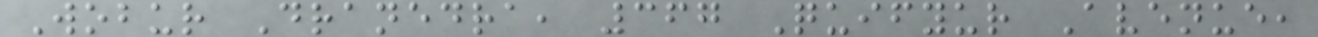Wobur Dranedra, 367 Quifyur Avenue,
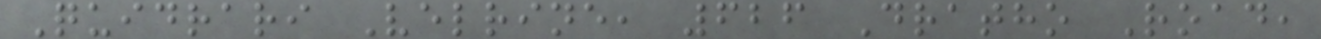Quidrari Velrine, 626 Dratho Road,
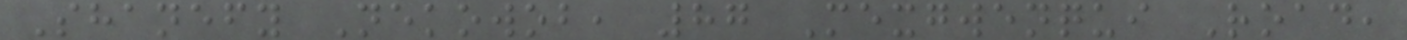Shanefy Nekowob, 87 Mexgwenqui Road,
